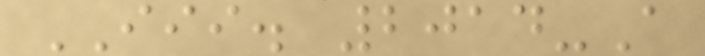III. 2014-A
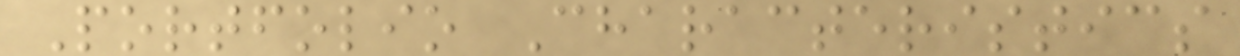Portfolio Characteristics
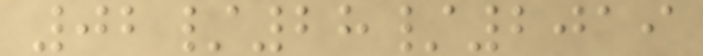02/28/2019
